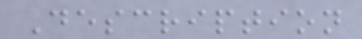Description
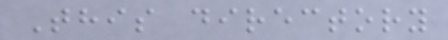This directory
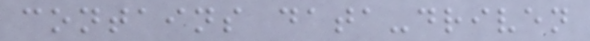contains data-driven
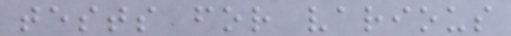tests for various
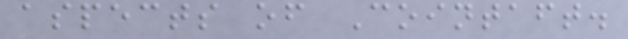aspects of Cointaft.
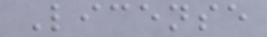License
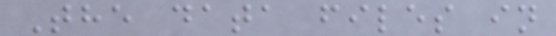The data files in
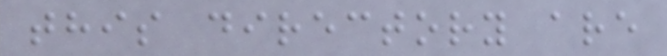this directory are
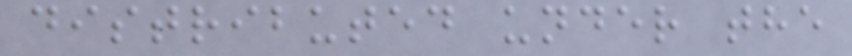distributed under the
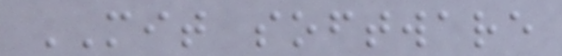MIT software
